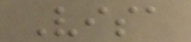Visa
